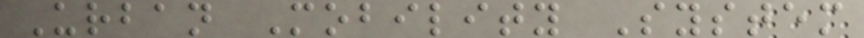Urban Mobility System
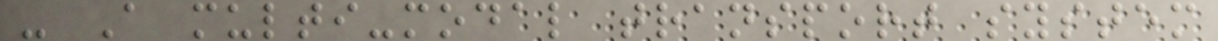- A multi-modal transport system
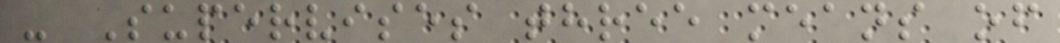- Supervises three means of
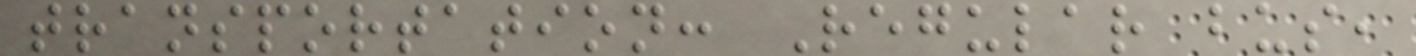transportation: Regular bus,
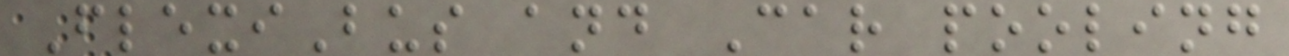FlexiBus and Car pooling
